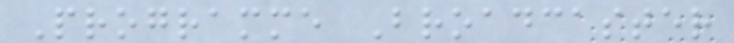Programme Broadcaster
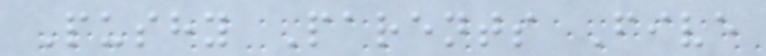Pushy Parents Five
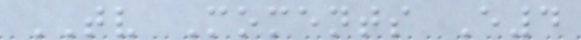TV Moments E4
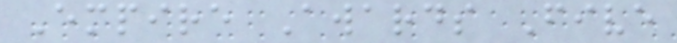Empire Awards Five
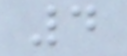4
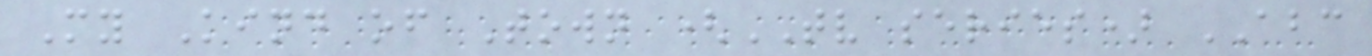My Kind of Town (TV series) ABC
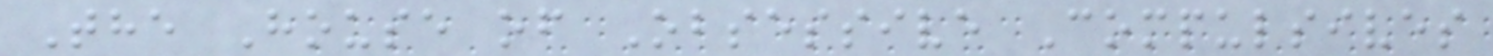The House of Obsessive Compulsives
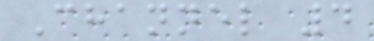Channel 4
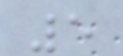5
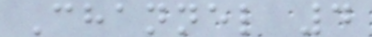Channel 4
